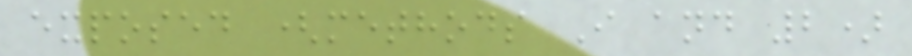exposed (methods I and 2)
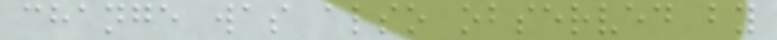change was also observed by
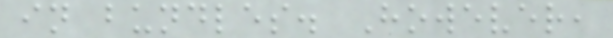in bundles. However,
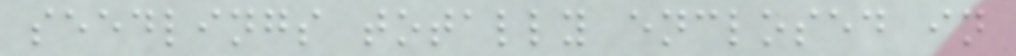seedlings totally enclosed in
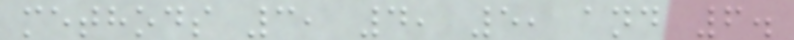methods 3, 4, 5, and 6.
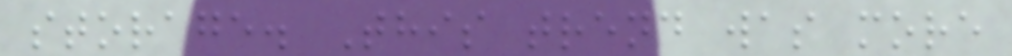storage. This trend was more
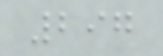297
